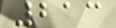213
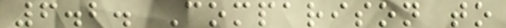6.2. Comparison to
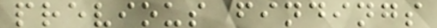previous findings
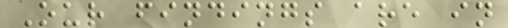Our findings are in
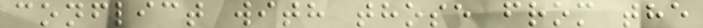conflict with those from the
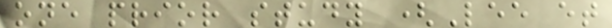one prior study (Lee et
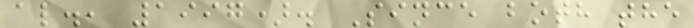al., 1997). Since both the
